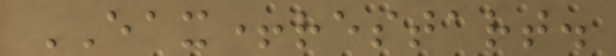EAX+restart.
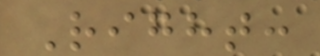Right:
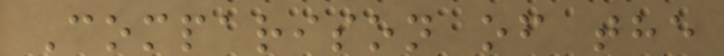Comparison of the
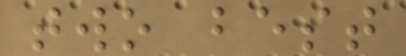two best
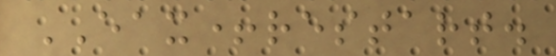EAX+restart.
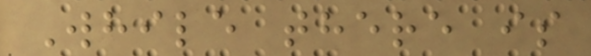While there is
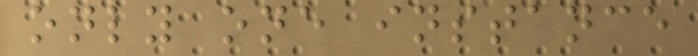only one instance
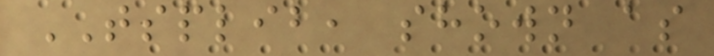TSPLIB, shown as
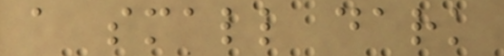a small dark
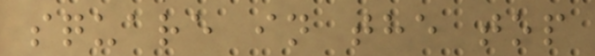square in the top
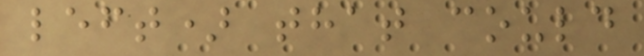left) that could
